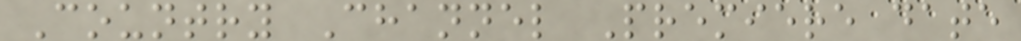Country Channel Premiere date
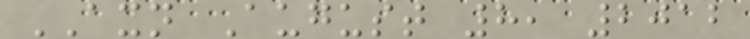AXN August 8, 2012
